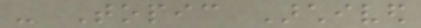- Topic Archived
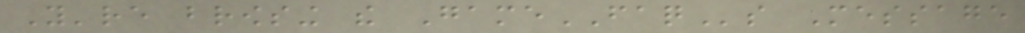You're browsing the GameFAQs Message
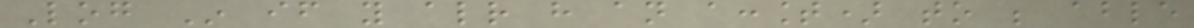Log In if you already have an account) to be able
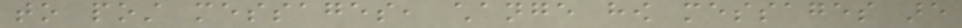to post messages, change how messages are
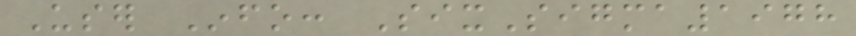User Info: SixSigma1978
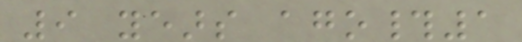9 years ago#1
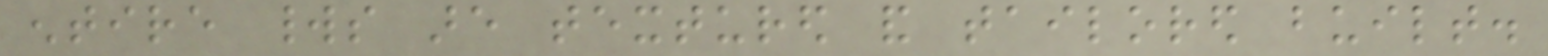entire worlds are textured and tailored built.
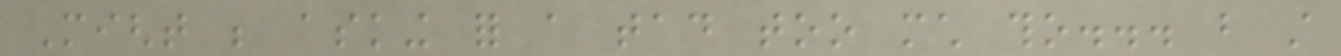Might be asking for a tad too much tho... but still
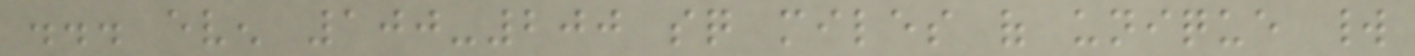... even 100-200 sq miles of unique world
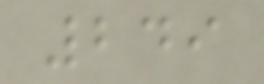249
